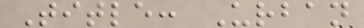Title: Urban
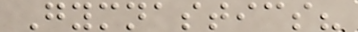Gymnastics?
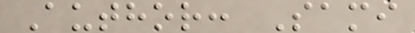Author: Sami
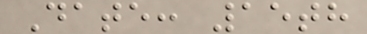Date: 15th
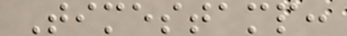Timestamp:
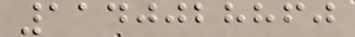1140028860
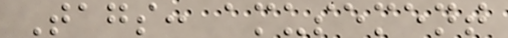Tags: amusement
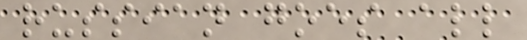russian goes all
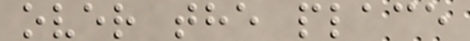over the place
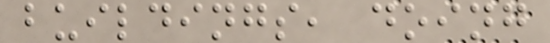buildings, doing
